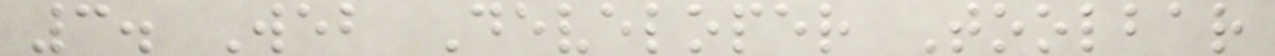3. Web Developer Toolbar
